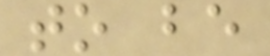to be
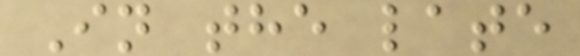In the late
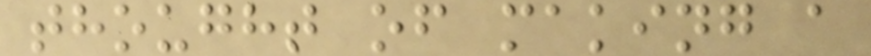thought of making a
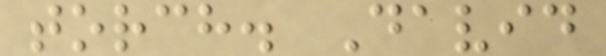torch. David
